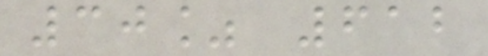30% 612
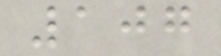107
